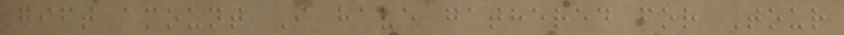gift amount I have gathered for Tour
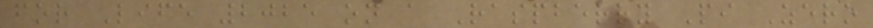for Life 2025 on a Raspberry Pi Zero
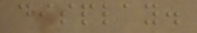display.
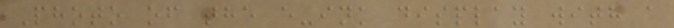Photo of the e-ink display with a
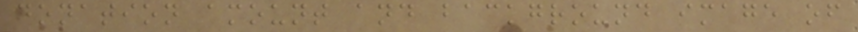donation amount and background image of
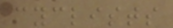cyclists
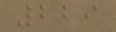229
